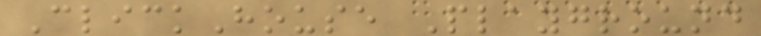ClickHouse Playground
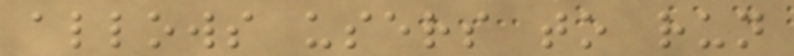allows users to run
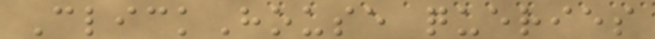ClickHouse queries
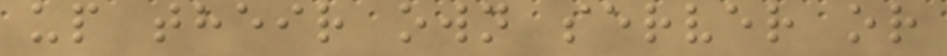up their own server or
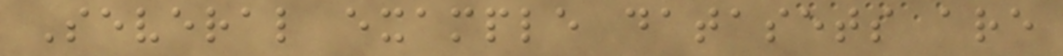Several example datasets are
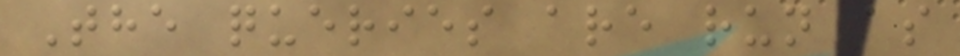The queries are run as
